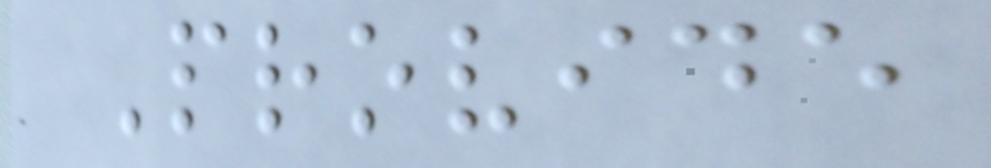Provide
